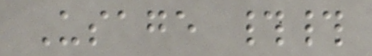Usage ##
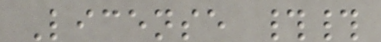License ##
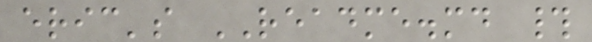eric's README.md #
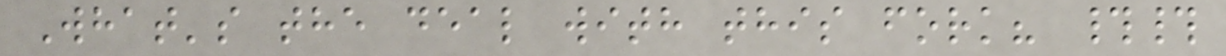What's the deal with this fork? ##
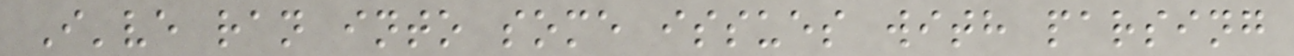I've ran into some issues with parsing
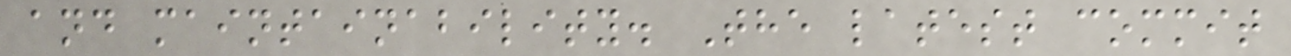and maintainability. The latest commit
